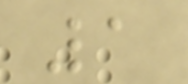1
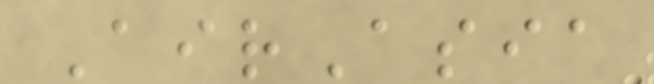AirAsia
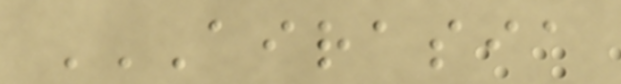AIRASIA
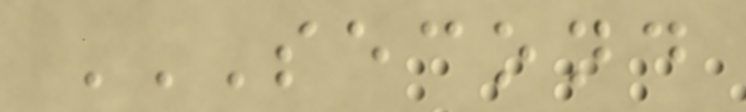SECOND
